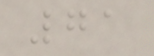71
